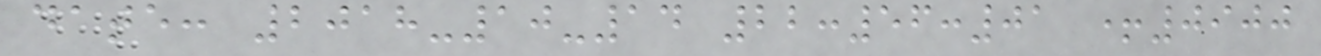date: 2018-10-14 22:56:01 +0900
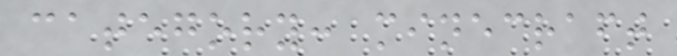category: minecraft
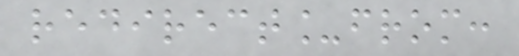redirect_from:
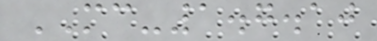MC-1.7.10
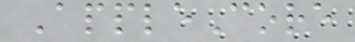AppleCore
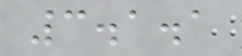3.1.1
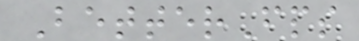BetterFps
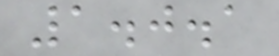1.0.1
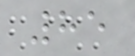85
